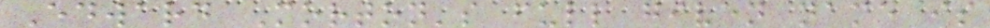Edward Morton's full given name is
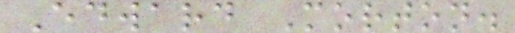Edward Morton.
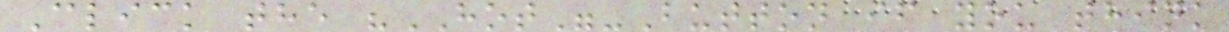Click the "HOT"-Button if you think
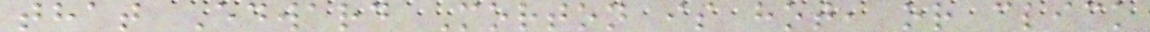that Edward Morton is hot, or click
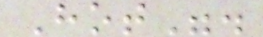Hot".
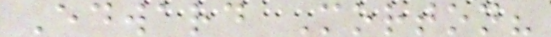Edward Morton?
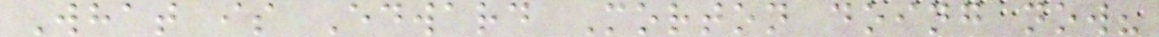What is Edward Morton doing now?
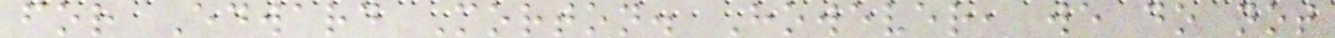for Edward Morton. However, we do not
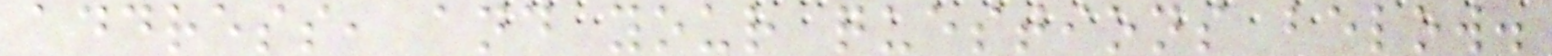address, and your questions below.
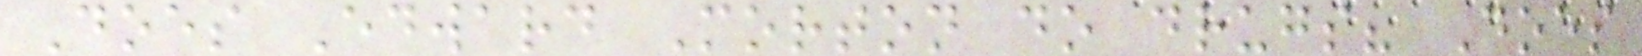Does Edward Morton do drugs? Does
